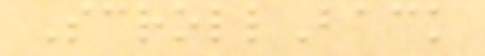ScrollBack
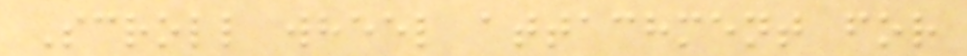Scroll wheel attachment for
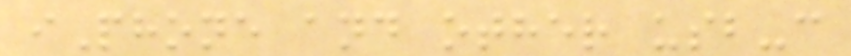iPhone and other usb-c
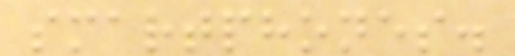smartphones.
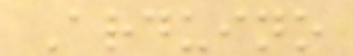Arduino
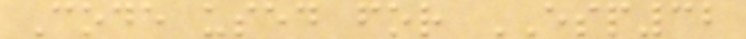Code used for ESP32
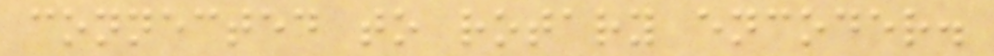connected to rotary encoder.
